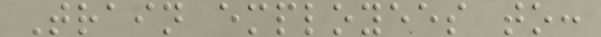Train employees to:
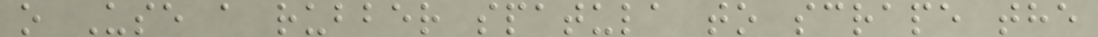o Use a rubber spatula to scrape the
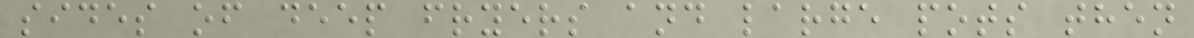sides of deep fryers and large pots then
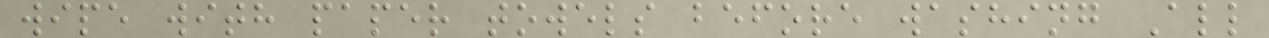wipe with paper towels before washing All
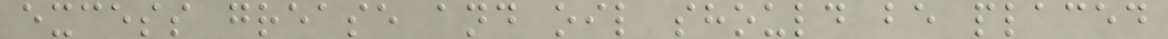excess grease and oil should be placed
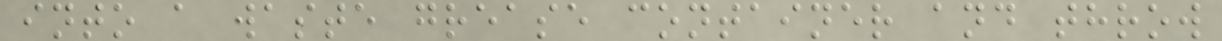into a waste grease container and throw
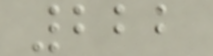222
